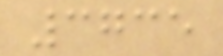3735
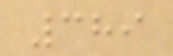389
